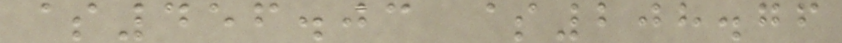$456.03 $208.76
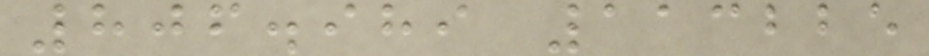806.989 113225
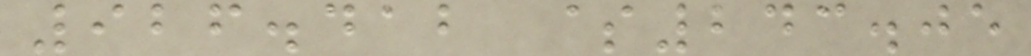926.412 $243.05
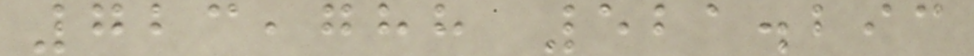723,788 521.293
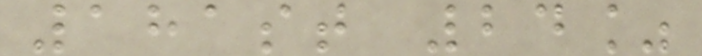181st 24%
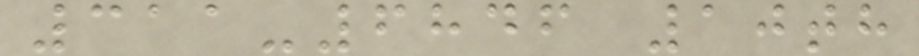311-6846 10th
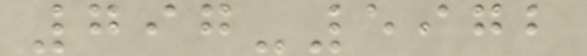797-5972
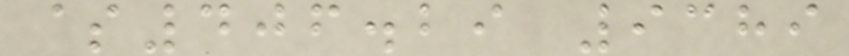$406.29 9389
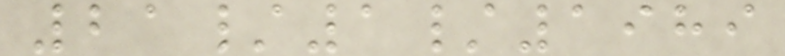21/1/1989
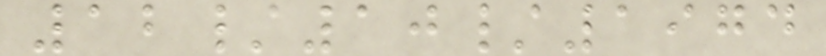12/10/1974
